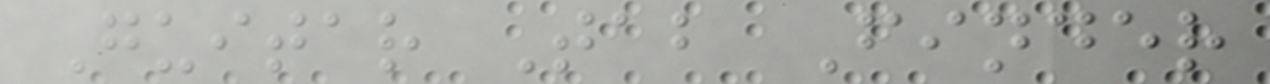Guitar Tab Finder
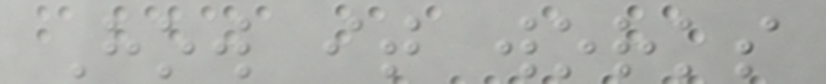How it works
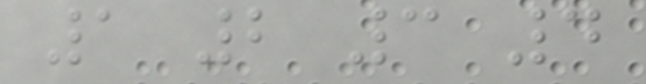1 2 3 4
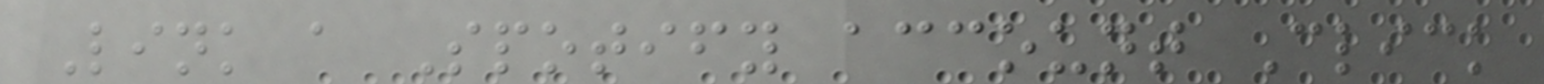Link a Spotify account Click
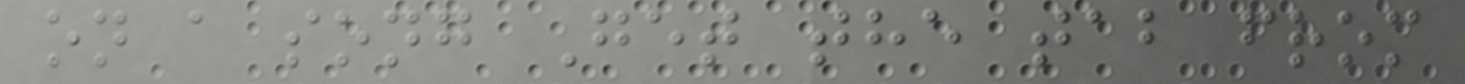on a song Get the tab from
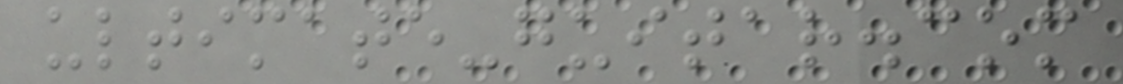ultimate-guitar.com
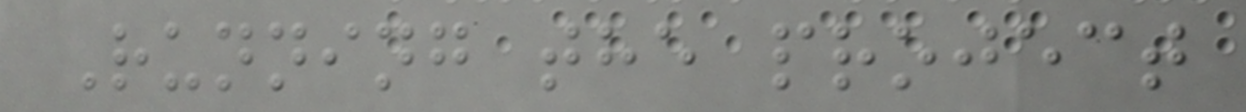Running the project
